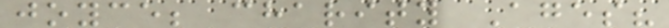joyce; charity Ages?
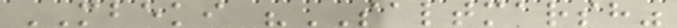MBEKI "SALTMARSH"
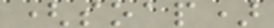(soap)
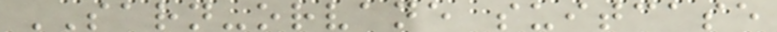SARN-orvane suitcase
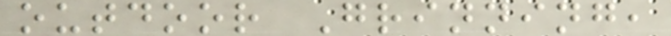outdoor Grinning,
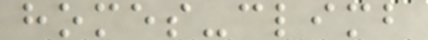homes-climb
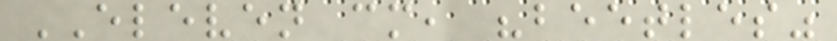ELEVEN cm, "beetles"
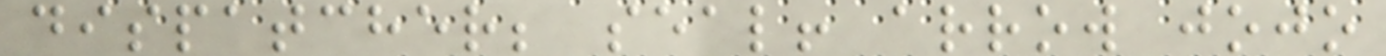dispatcher; seal! arrow jojo
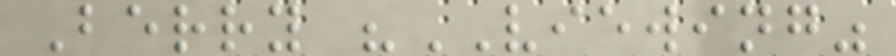Berry "VIEWING"
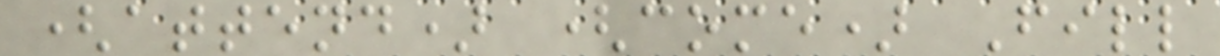(attend) (come) Fill
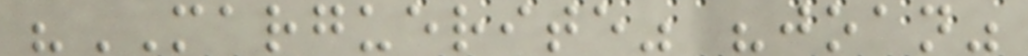"MARGUERITE" "joan"
